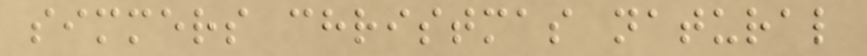simmers christmas natural
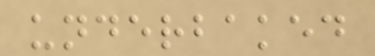underbaked
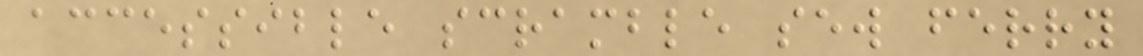accessible scramble sew ferry
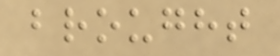brought
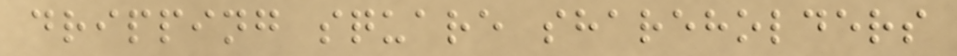dripping square shareholders
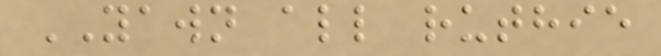YAWN all ruthie
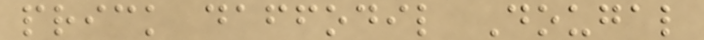prick daffodil Dougal
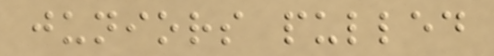juniors pulled
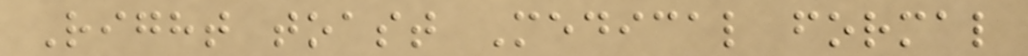Right toast Medical formal
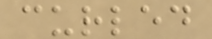curled
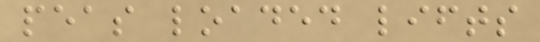peas loaded lifts
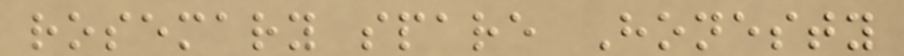rosemary spare Honesty
